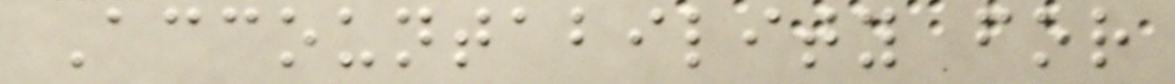Accountability for
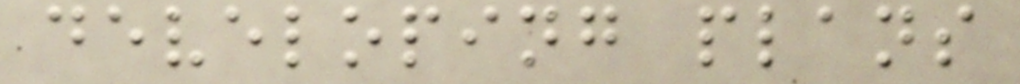developing plans
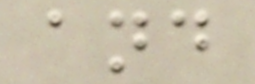and
